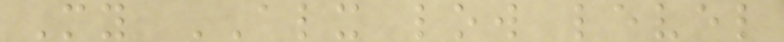My ALX low level
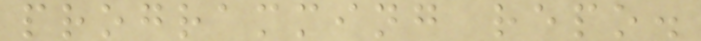programming repo.
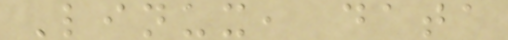Linux, data
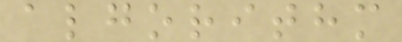algorithm
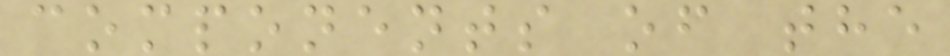components of the
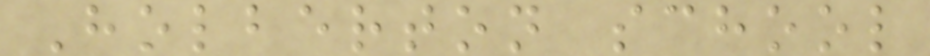Holberton school
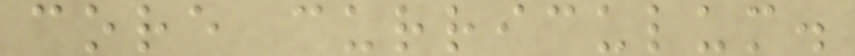core curriculum.
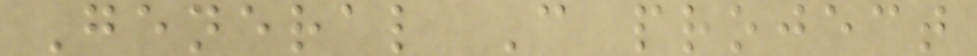General C project
